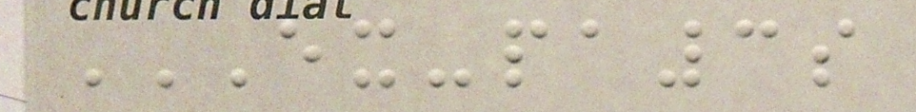EX-PA3S
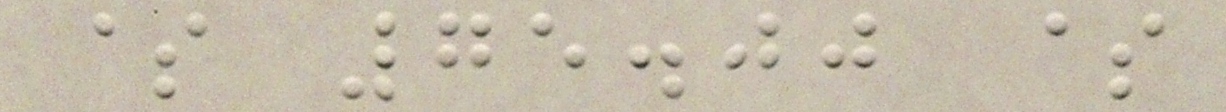$ 75.00 $
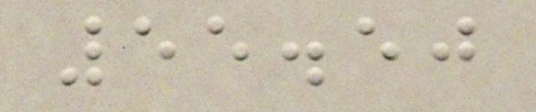55.50
